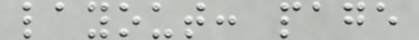layout: page
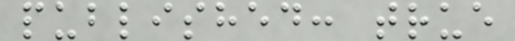published: true
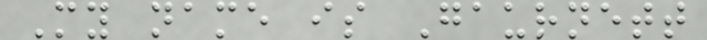My name is Gaurnett
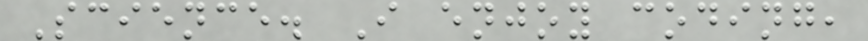Science. I enjoy coding,
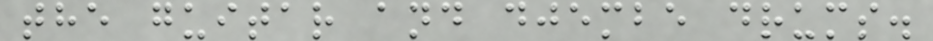the guitar and djembe drums.
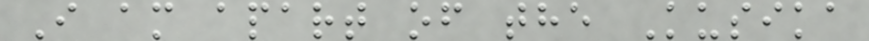I am apart of the Kusika
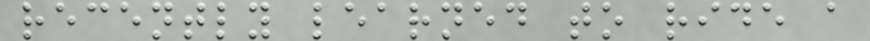recently learned to ride a
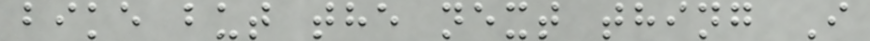bike but the next thing I
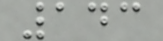143
